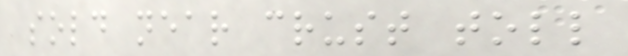sold near crust toll
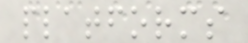platforms
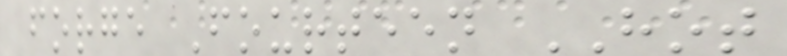forge Fourteen HOT
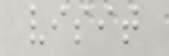visit
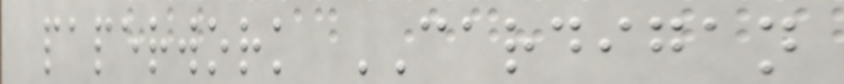paperwork CARDIGAN
